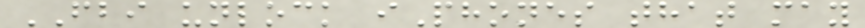FBI unlock iPhones that may
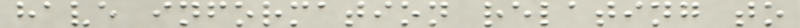have information relating to
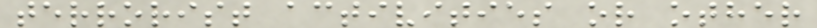terrorist activities or other
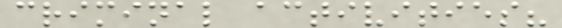criminal activities?
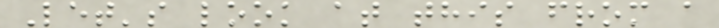Let's look at this from a
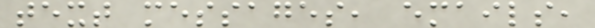text messages, emails,
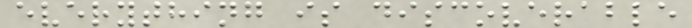everything is discoverable
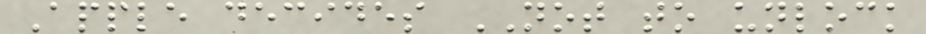Apple decides NOT to unlock
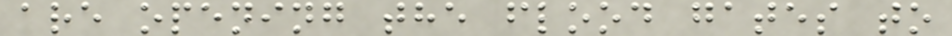are opening the flood gates to
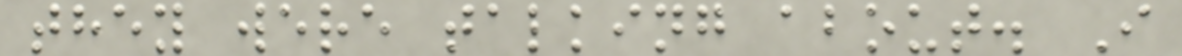they were talking about. I
